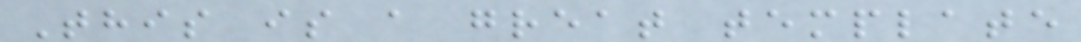This is a great template
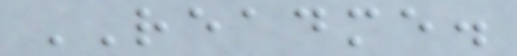README.
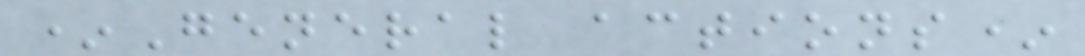*General actions*
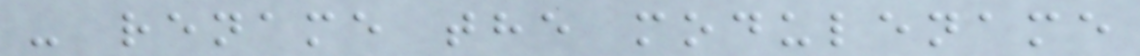- rename the modulename
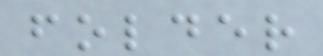folder
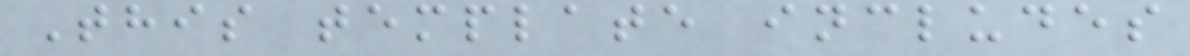This template includes
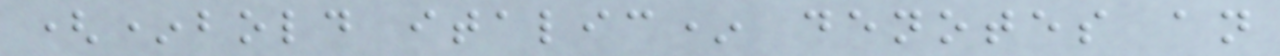(*bold italic* denotes an
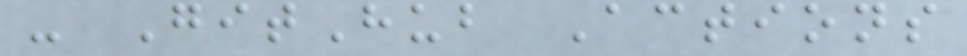- GitHub Actions
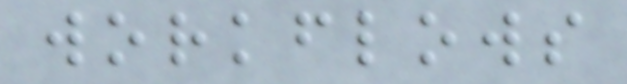workflows
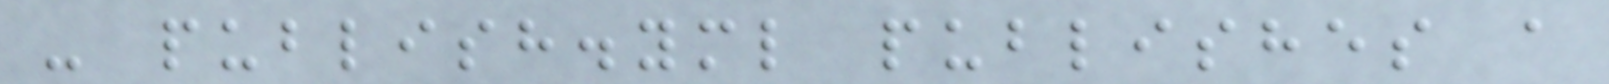- publish.yml publishes a
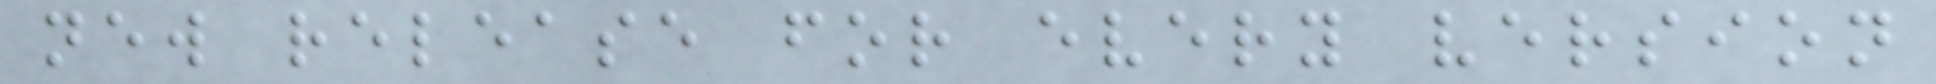new release for every version
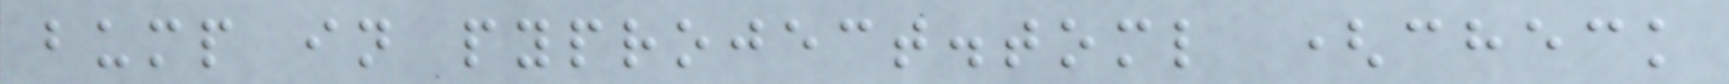bump in pyproject.toml (check
